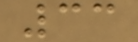33
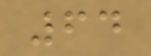64
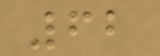62
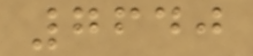7640
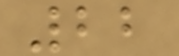22
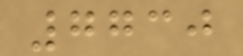7730
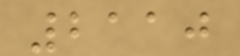2110
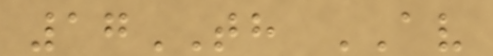17TH AV
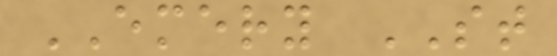EMERY ST
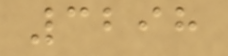3298
